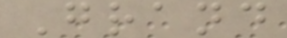Grand
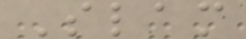Slam
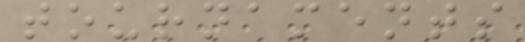tournaments
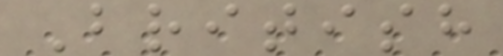British
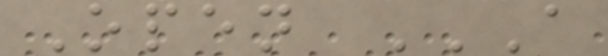Open A
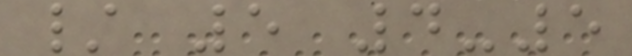/ 5 4-5
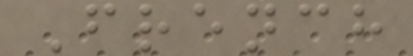French
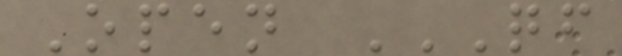Open QF
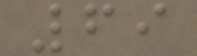69
